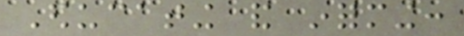Educating and informing:
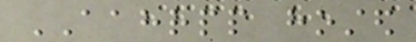AAHRPP hosted
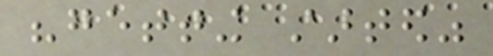"getting started"
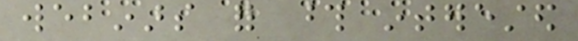webinars for those interested
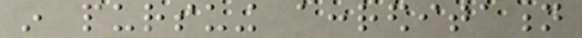in pursuing accreditation
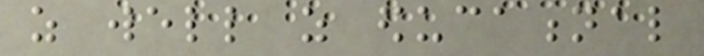as well as educational
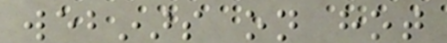webinars on hot
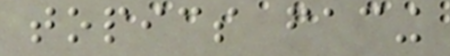topics facing
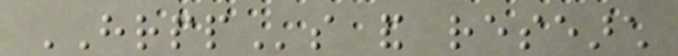HRPPs and research
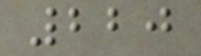220
